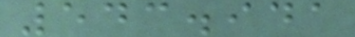543.941
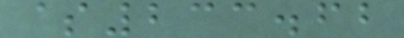$233.62
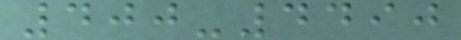400-4490
